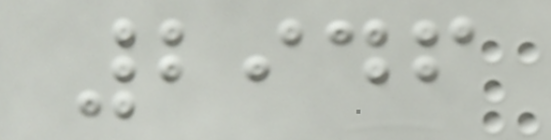2946
